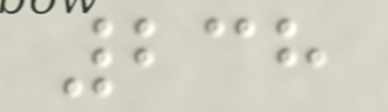238
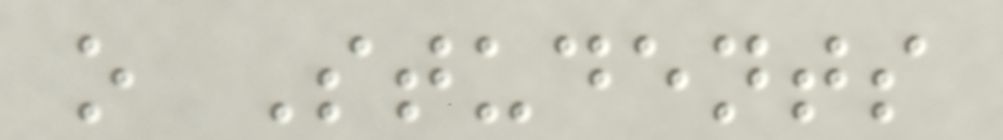o Students
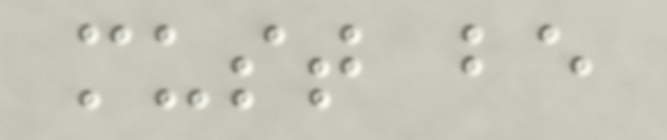must be
